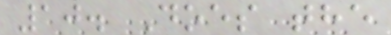10. Does the
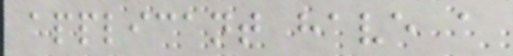applicant have a
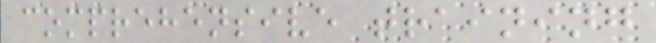comprehensive training
